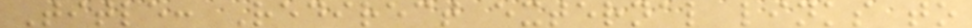Title: Redirect external links to
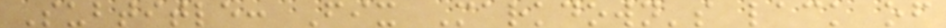Subtitle: Fix Markdown's lack of
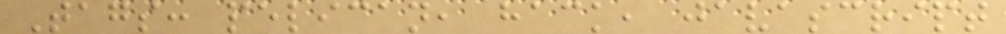Tags: pelican, hack, javascript
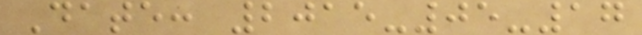Date: 2015-05-17
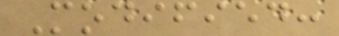Modified:
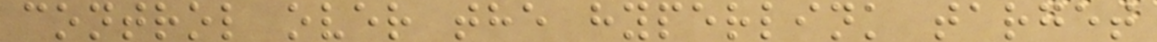control over the hyperlink target
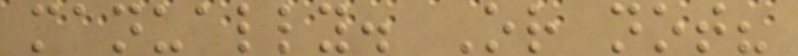manually. Or not?
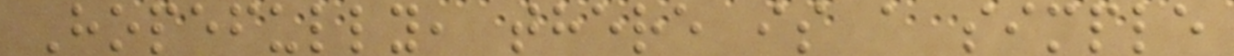Hopefully, there is a simple
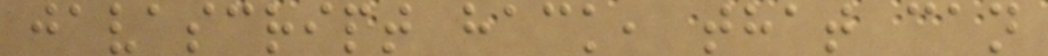javascript hack, that can
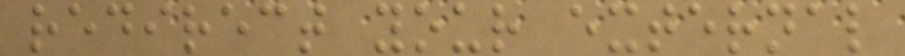redirect your external
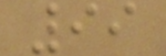99
